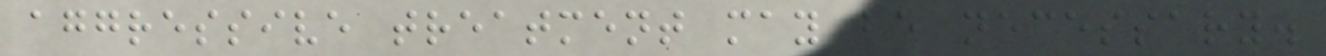aggressive treatment may be necessary.
